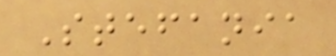Stefania
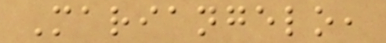Mariangelo,
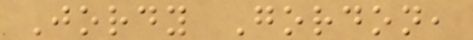Jordy Gordon,
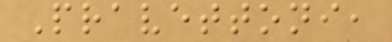Pravettoni,
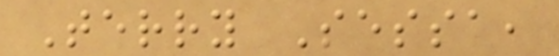Terry Sessa,
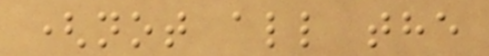(not all the
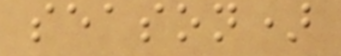season)
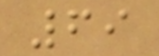69
